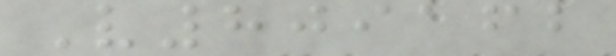V809162
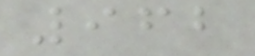962
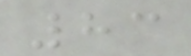83
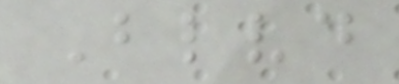Blvd
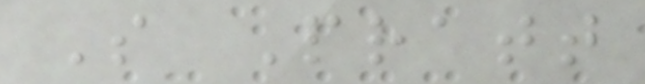S Pratt
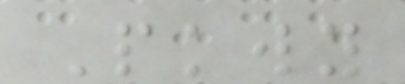Pkwy
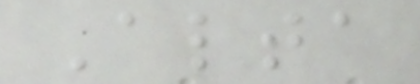Alta
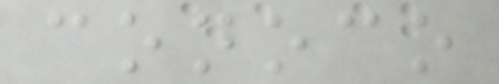conoco
